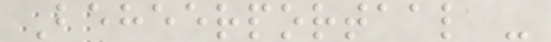Beheerportaal -
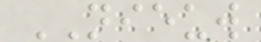NIEUW
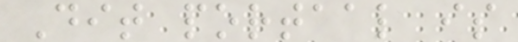Dit portaal is
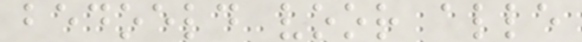bedoeld voor alle
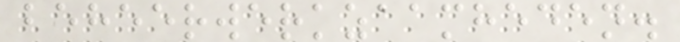beheerwerkzaamheden.
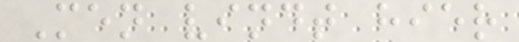Men vindt hier
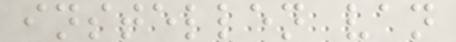instellen van
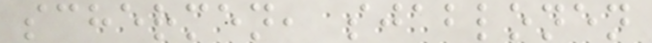schermen, sjablonen
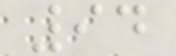94
